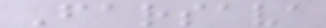Farsava
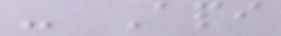- Api
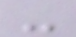-
